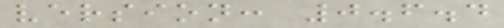version: 0.6.4
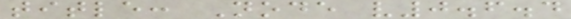title: Node v0.6.4
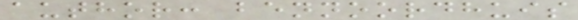author: bennoordhuis
